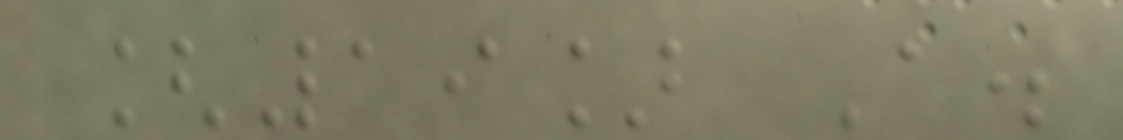[19] A.
